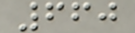660
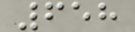658
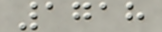1718
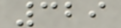329
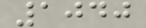1040
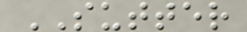SUTTER
